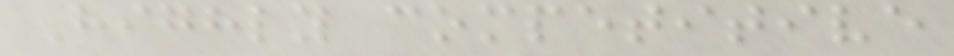Highly competitive
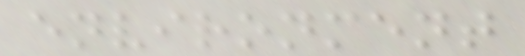environment
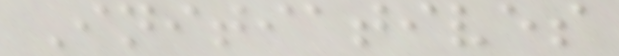Initiatives
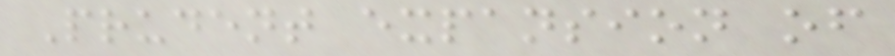Prudent expansion of
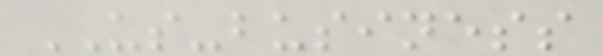US-business
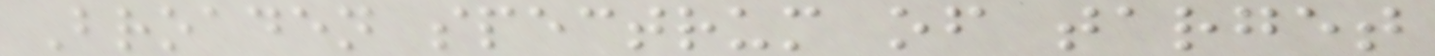Broaden spectrum of target
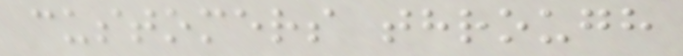customers through
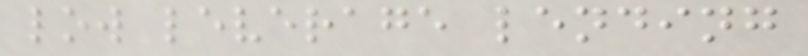low leverage lending
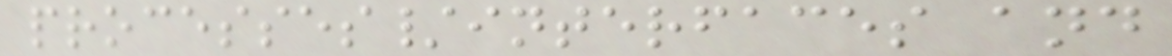processes/interfaces and
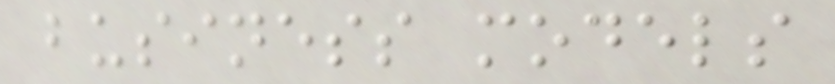business models
